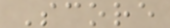Score
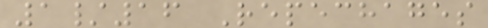1/16 Repechages
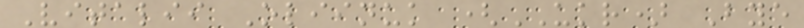Vitalii Oliinuk (UKR) Bye
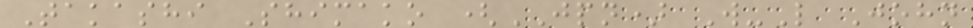Takashi Shimako (JPN) W-L John
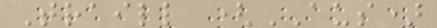Traill (AUS)
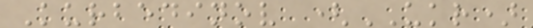Kurbedinov (UKR)
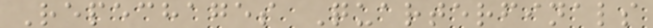Repechages Quarterfinals
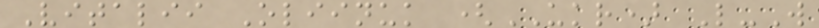Vitalii Oliinuk (UKR) L-W
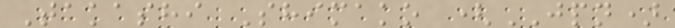Takashi Shimako (JPN)
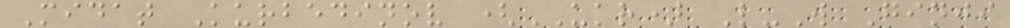Midat Kurbedinov (UKR) L-W Ginji
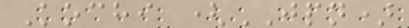Kochi (JPN)
